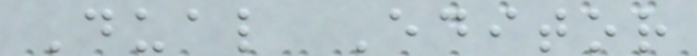Dual Editor
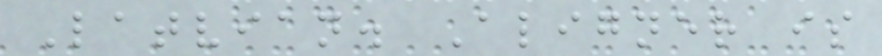Latvian. Aligner is
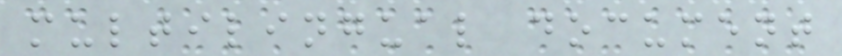multilingual document
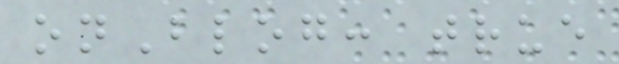onBlog: true
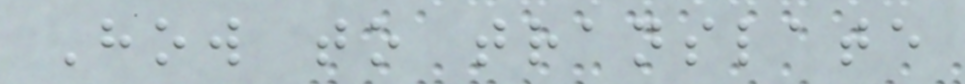How to translate
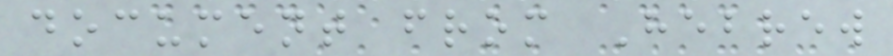document from Hebrew
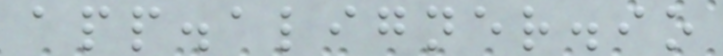app.aligner.io
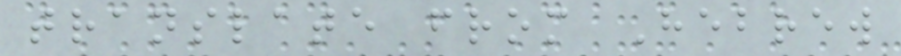translate from Hebrew
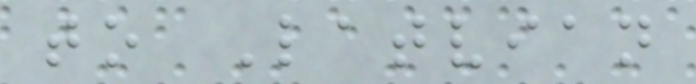to Latvian
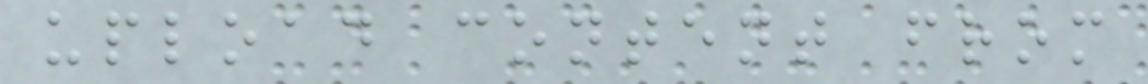upload content from
